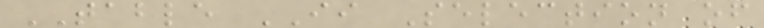TABLE II Selection of
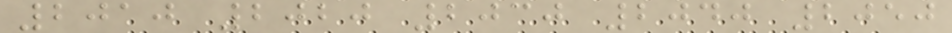2010 2020 2030 2040 2050
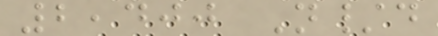2,400 N/d
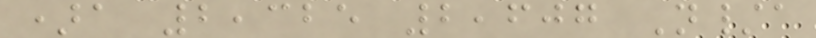)a 2,325 2,607 N/a
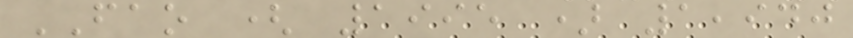FAO ( 1995 ) 1,940
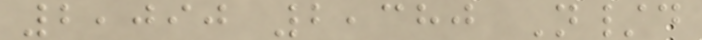2,090 2,380 N/d
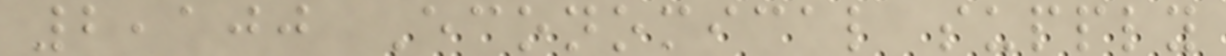2,100 Economical supply
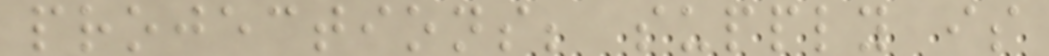projections; supply is
